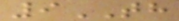9TH
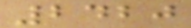2420
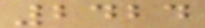2424
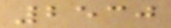2530
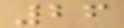26
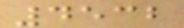4532
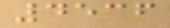4536
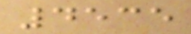4535
